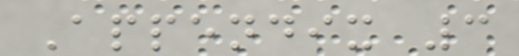Appendix 3
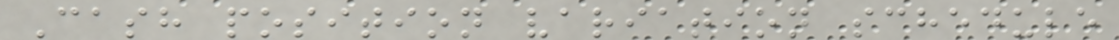Cash position variation schedule
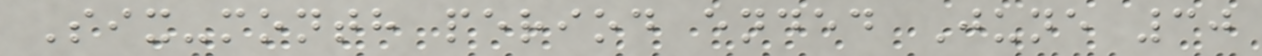Six-month period ended June 30
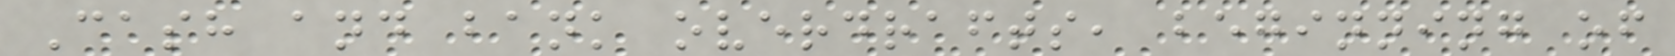Cash and bank overdrafts, beginning of
